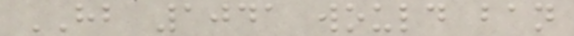HB 1041 would ban
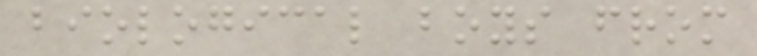biological boys from
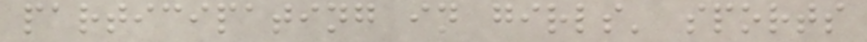participating in girls' sports
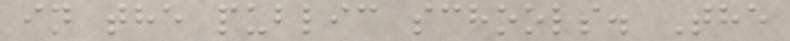in the public schools. The
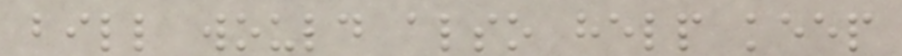bill would also help keep
